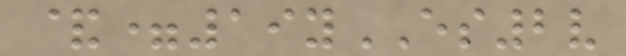&=19yES2v
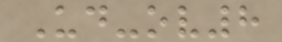Ud-ov8
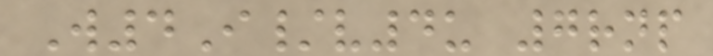W4I/v4u 7rnp
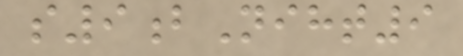s9bNiht9
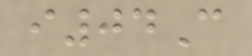i04C
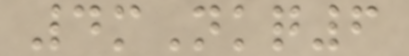4mNkq6
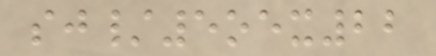sj/5oex22
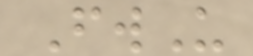FwU
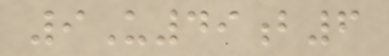9U49b6
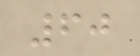60
